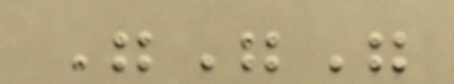"""
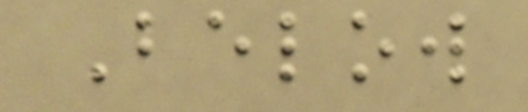Below
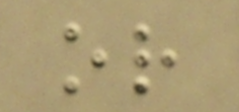or
